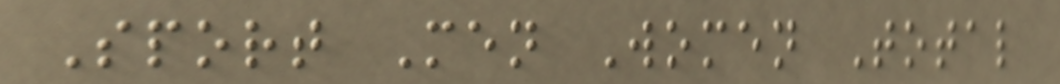Sport Men Women Total
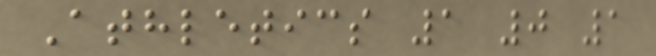Athletics 1 0 1
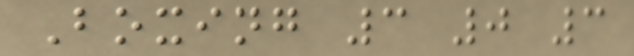Boxing 3 0 3
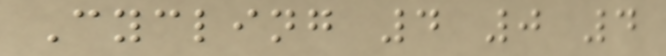Cycling 4 0 4
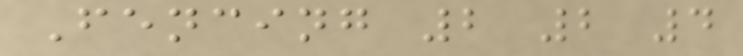Fencing 2 2 4
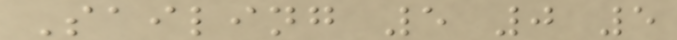Sailing 5 0 5
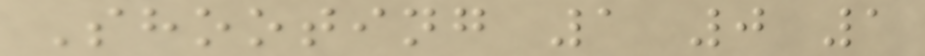Shooting 1 0 1
